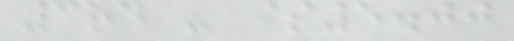3rd - $5.00
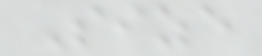Size
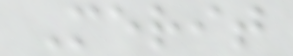Merit
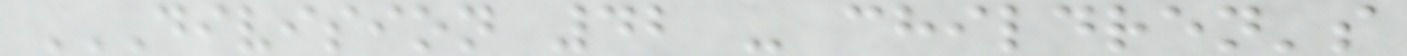DIVISION 42 - CHILDREN'S
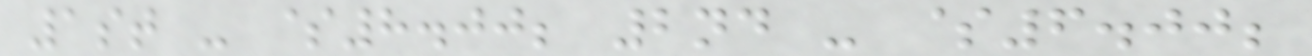1st - $8.00; 2nd - $6.00;
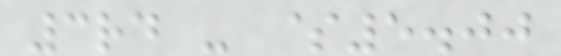3rd - $5.00
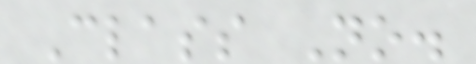Class No.
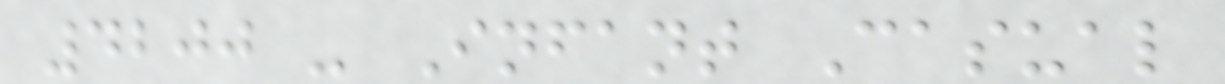4200 - Infant Casual
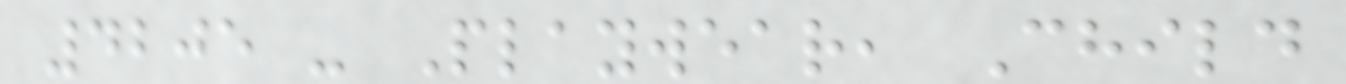4205 - Playwear, Child
